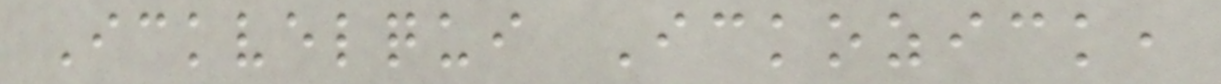Ickvelqui Ickozick,
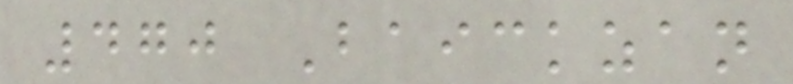470 Baickzan
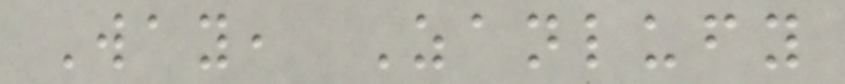Way, Zanlufy
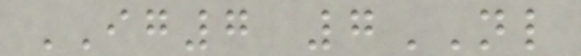IG7 7NL
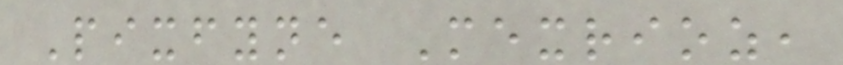Pixfyne Mexrioz,
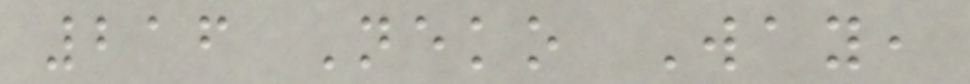216 Neko Way,
